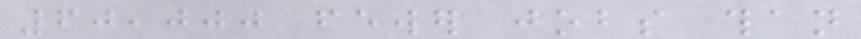60,000 fewer jobs than
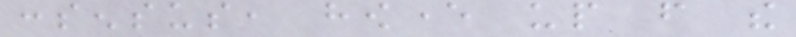consensus, however up from the
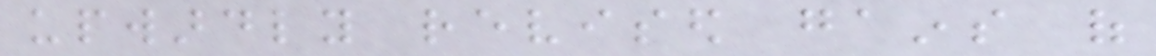upwardly revised gains of
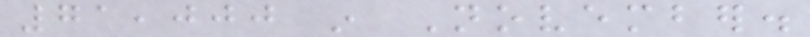71,000 in November.
